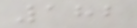182
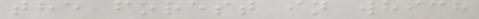the forest in which
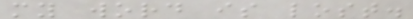my word is lost.
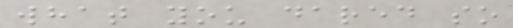what you dared so
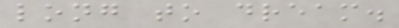long to dream.
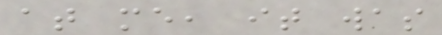at me, it was
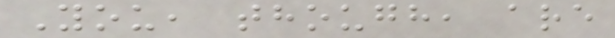You, though, are
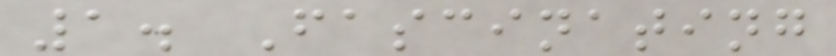1. Fascinating
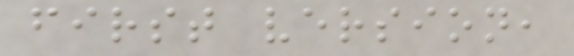first version,
